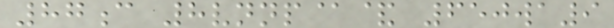87c 8vnnp@& 650wa9
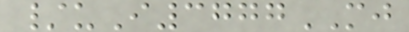/uI3777MJ
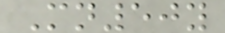Mn50y
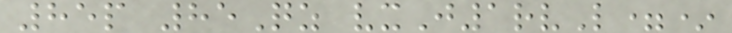85p 85Qz vxJ1rvL=*
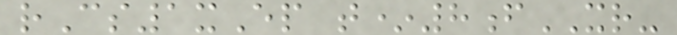rCs1xEp t*8fXR-
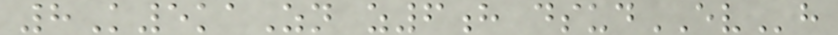8K5kaZn z6h dsudEVh
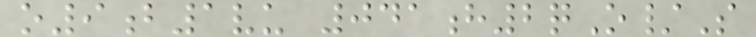o9b1vu 041h2qO/S
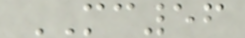MC56
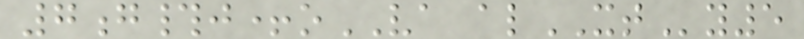7g#j+oVA alXTy5
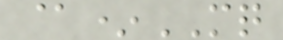@*MQ
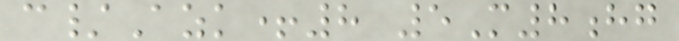c/Azk+8 5M8hg
